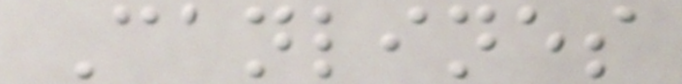Canlines
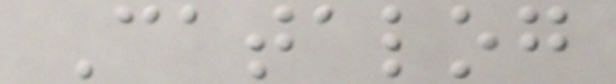Catalog
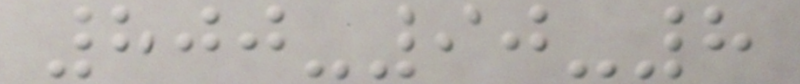800-90-8
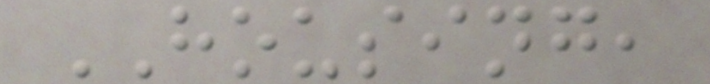HOUSING,
